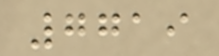7719
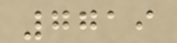7719
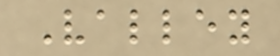Valley
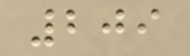209
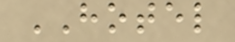HOTEL
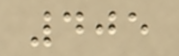405
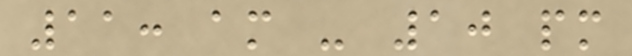11: am - 10 pm
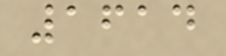1614
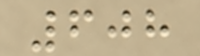608
